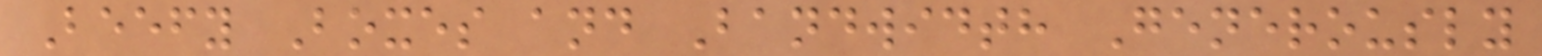Beefy Boxes and Bandwidth Generously
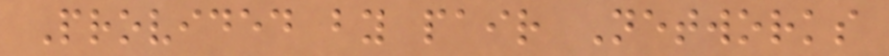Provided by pair Networks
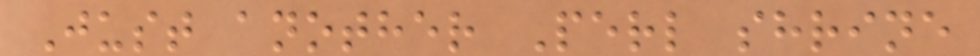Just another Perl shrine
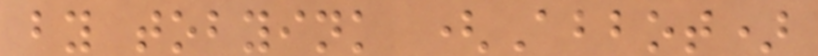by tobyink (Abbot)
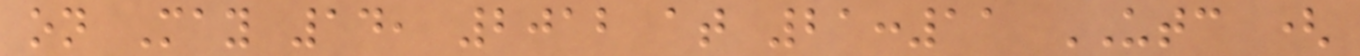on May 14, 2012 at 21:11 UTC (
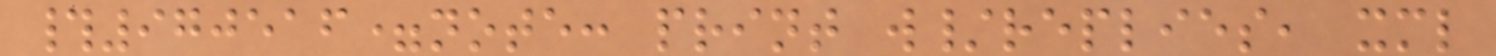#970516=note: print w/replies, xml
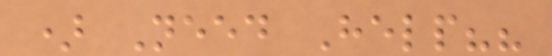) Need Help??
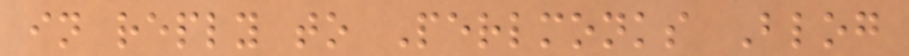in reply to Perlmonks Blog
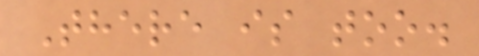There is too.
